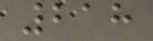218
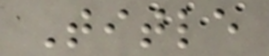Title
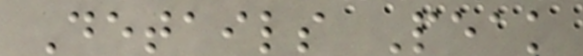Details Peak
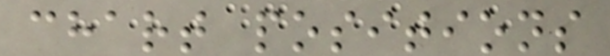chart positions
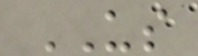US
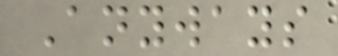Anyways
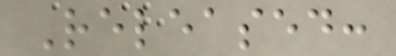Released:
